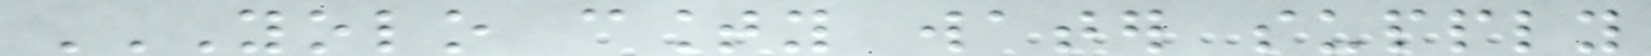YOLO COUNTY WATER SUPPLY
